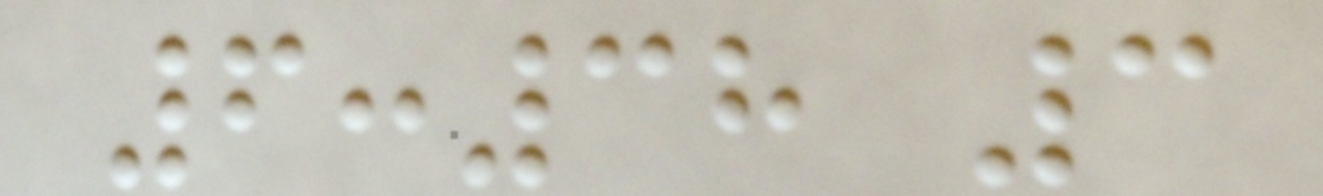6:38 3
